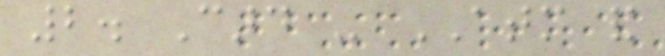2. Card - ATM and
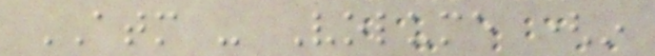ATM - Volume (in
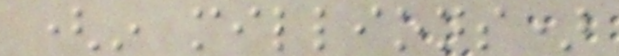(in millions)
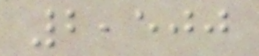2,500
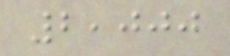2,000
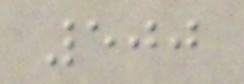500
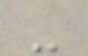-
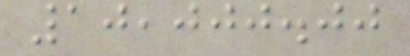10,000.00
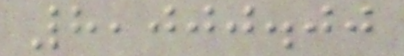8,000.00
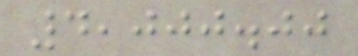4,000.00
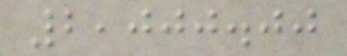2,000.00
